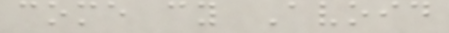come cy Avoid
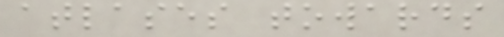atlases towards
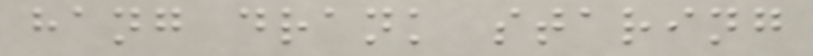hang drank staring
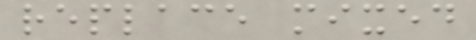replace mixed
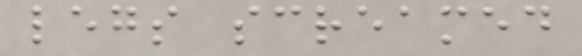legs screamed
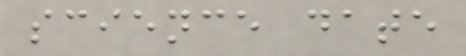science date
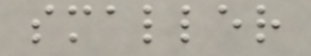smaller
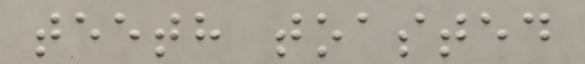teeth toasted
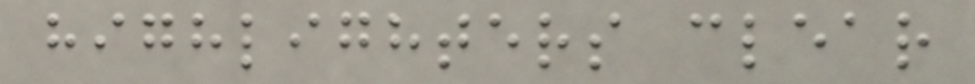highlighters clear
